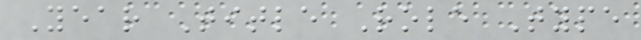Year Title Role Type
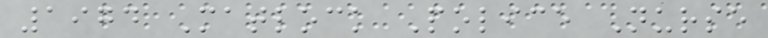1974 Matlock Police Nurse
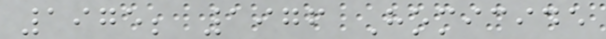1975; 1976 Homicide
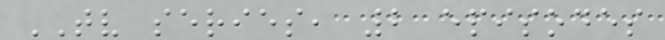TV series, 2 episodes
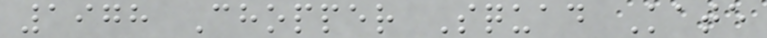1978 Chopper Squad Kate
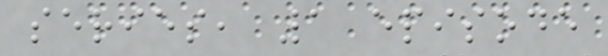series, 1 episode
